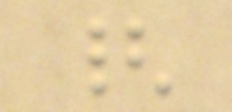{
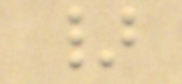}
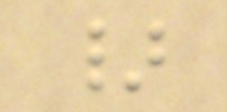}
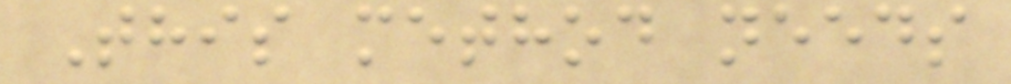This method needs
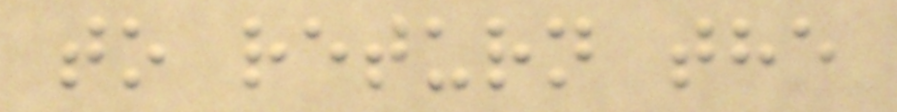to return the
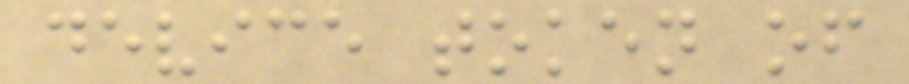device token of
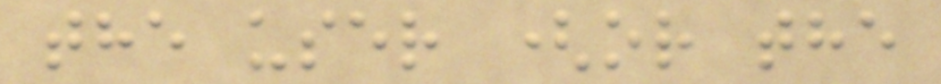the user (or the
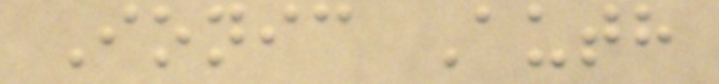Ionic Auth
